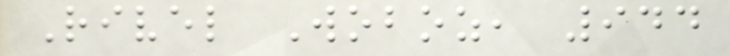Rivel Woboz, 944
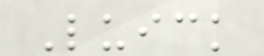Luick
